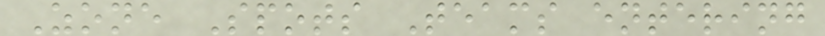Zone Spots Teams entering
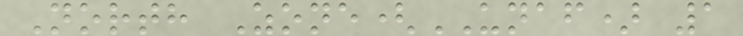North Zone(UNAF) 1
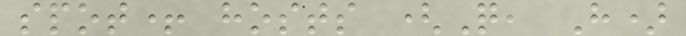spot+ hosts (Q, H)
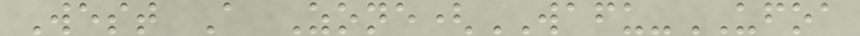West A Zone(WAFU-UFOA
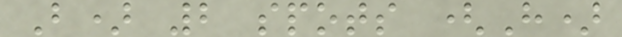B) 2 spots (H)
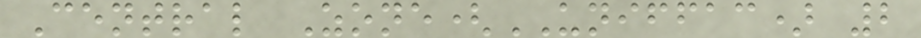Central Zone(UNIFFAC) 2
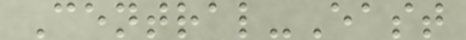Central-East
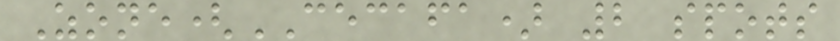Zone(CECAFA) 2 spots
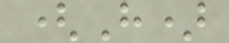(H)
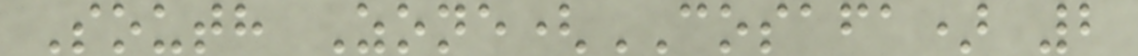South Zone(COSAFA) 2
